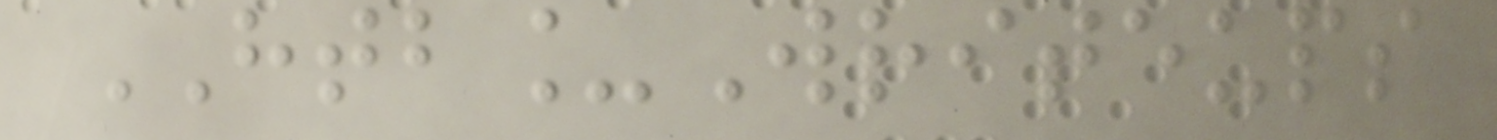HTB_Writeups
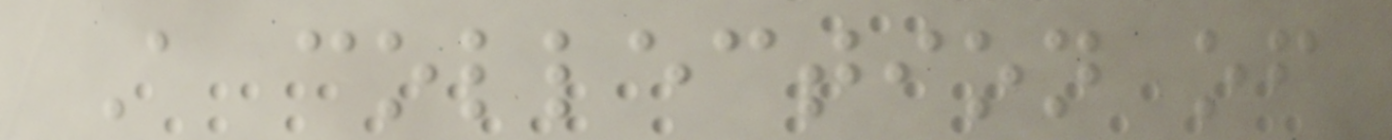A collection of
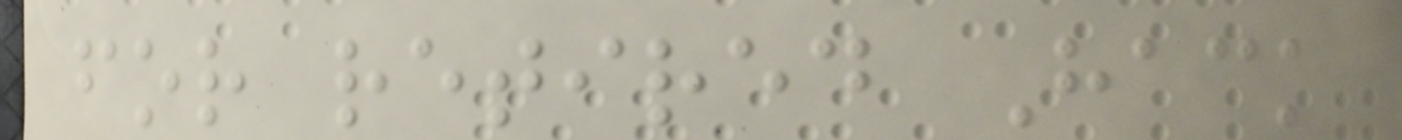for retired Hack
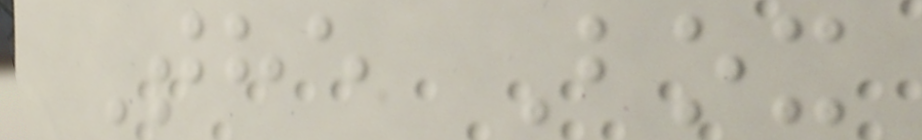The Box
